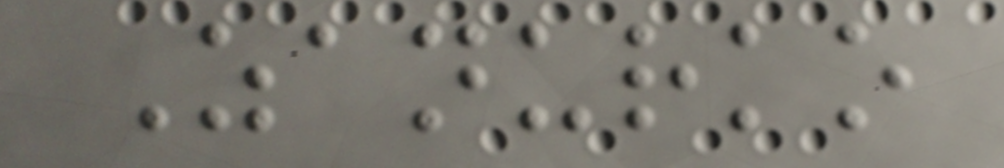Zanurko
